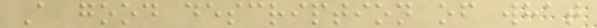A good description of what
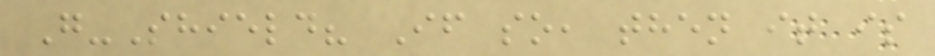G-Shield? If so, then it is
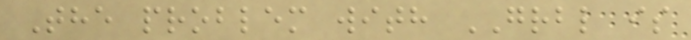The problem with GRBL is
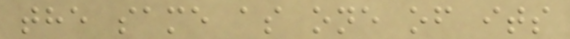the same as one of its
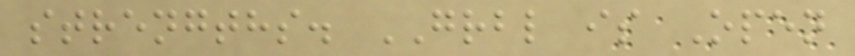strengths. GRBL is Open
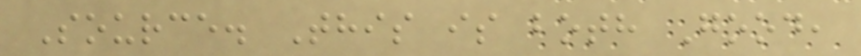Source. This is both Good,
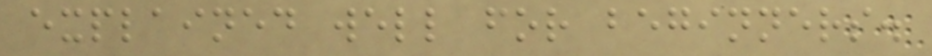explained well for beginners.
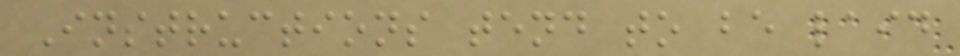Instructions tend to be laid
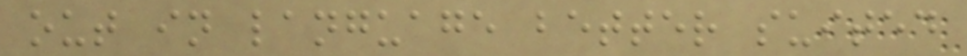out in language better suited
